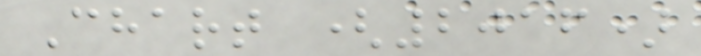Chart (2016)
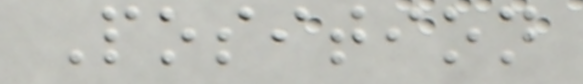Position
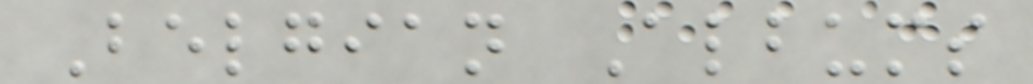Belgian Albums
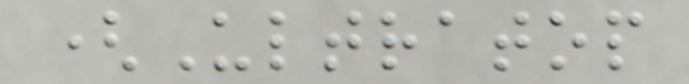(Ultratop
